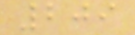209
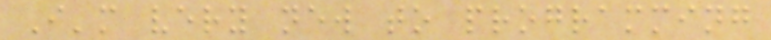I'm very new to programming
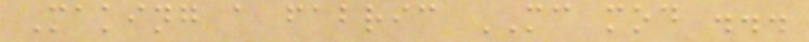Making a fabric MC mod ...
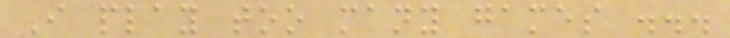I play too many games ...
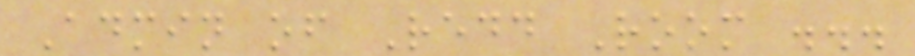Admin of Redd Room ...
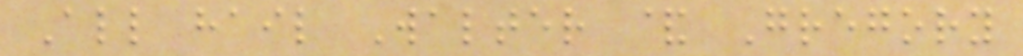All hail Walter & Gregory
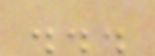...
